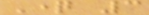Question 3
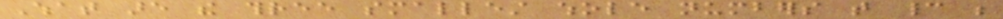What are the three smallest whole numbers that cannot be
